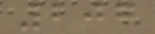207
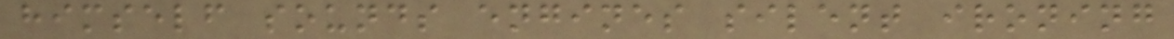himself sounds engines silent ironing
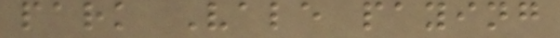park Vale paying
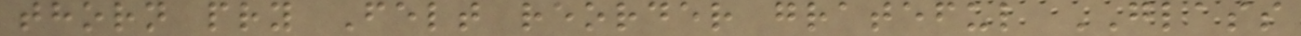thorn pry Felt reorder grateful GLASS
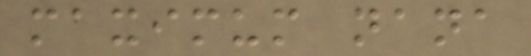maximum nana
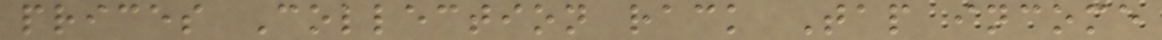prices Collection rack Tap income
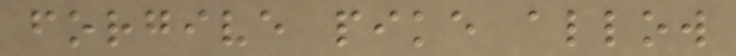forgive pike allow
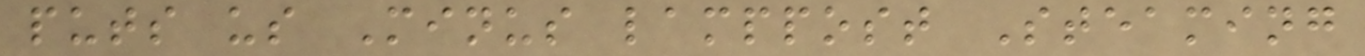puts us Minus lamppost Steaming
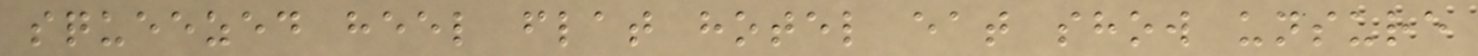squeezed heel flat hotel eat show unsure
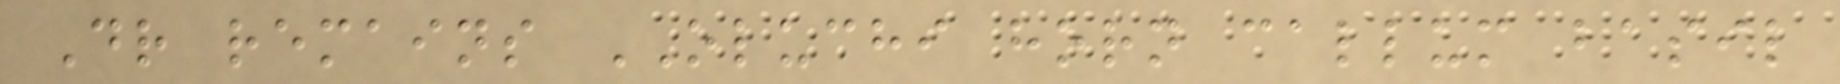Dr remains OLUCHI horn callum basil
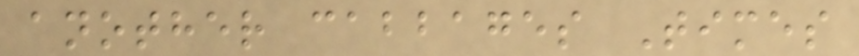another cabbages Times
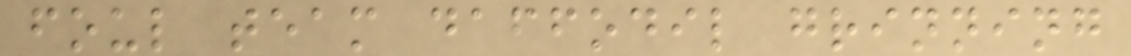foul team daffodil grinning
